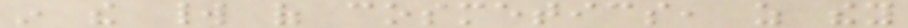in the world of cosmetics, as they
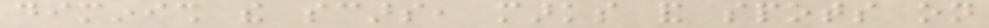diminish the scars, marks and spots on
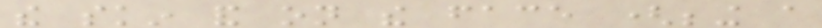the skin and on the face (being a
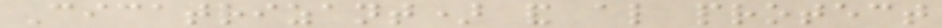Cicatrizant) and also protect
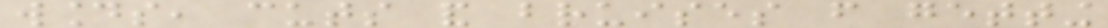wounds, cuts and bruises from getting
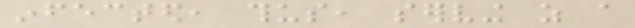infected, thus, serving as a
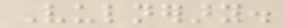Vulnerary.
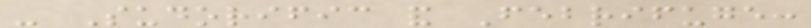- Sudorific and Febrifuge:
